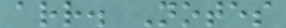arr. Notes
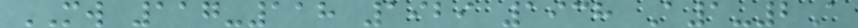MW 117-118 1929 1938 A1-2A
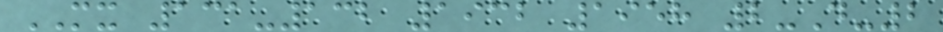MX 131-132 1932 1958 2-D-2
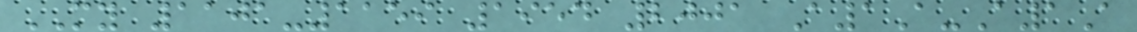MY 1101-1159 1954 2001 A1A-A1A
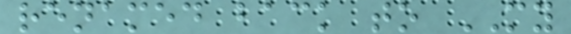renamed back to MY
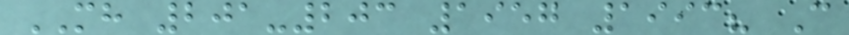MH 201-203 1957 1993? C
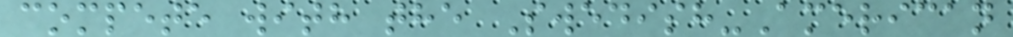compete with the Swedish-American
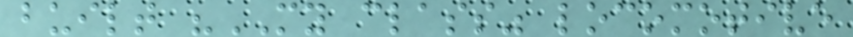built "MY class" locomotive
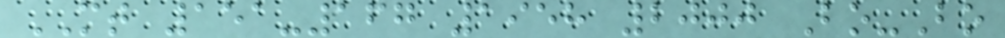MT 151-167 1958 2000 Bo-Bo
